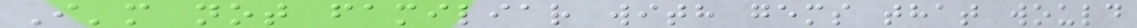I'm not familiar with gems that would
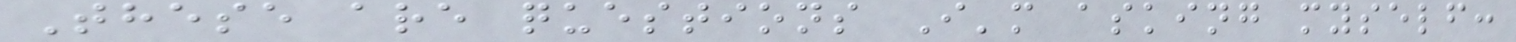These are questions I'm asking myself:
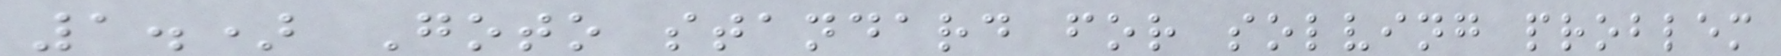1.) Goto standard for solving problem
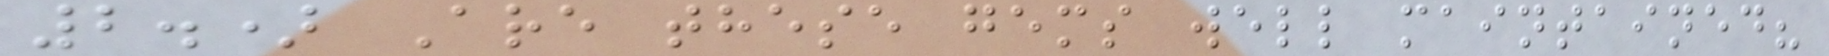2.) Are these gems well maintained?
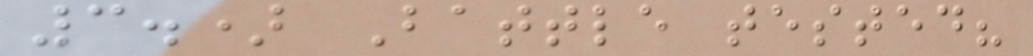3.) Battle tested?
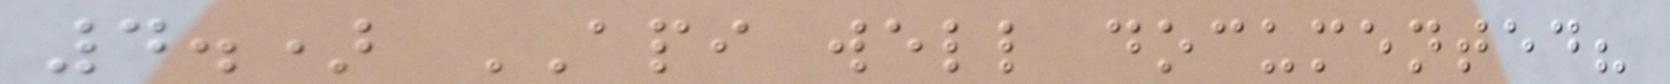4.) API well documented?
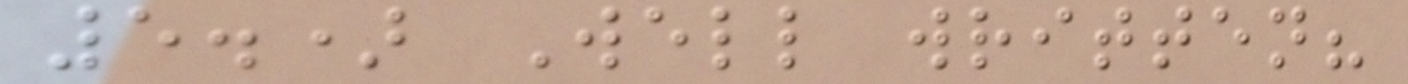5.) Well written?
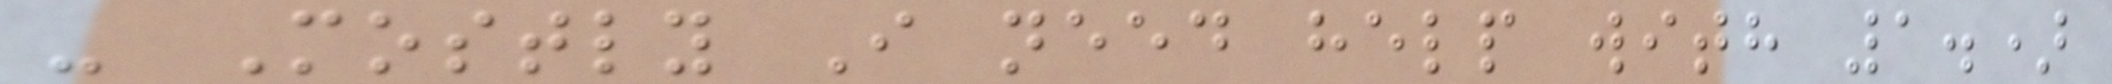- Mostly I need help with 1.)
